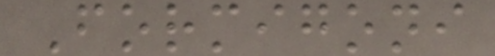Formigoni
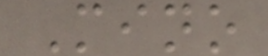Mino
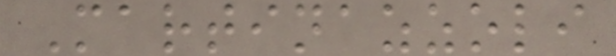Martinazzoli
